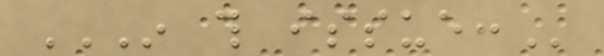IN THIS ISSUE:
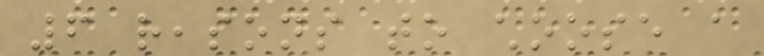6 reasons to choose a
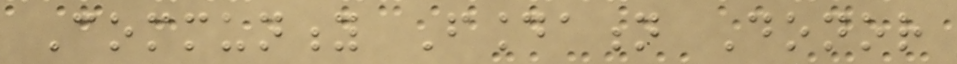Community Foundation Donor
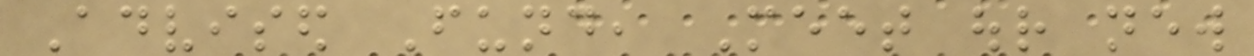Advised Fund, Meet our new
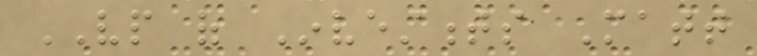VP of Investments Matt
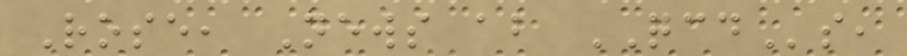Rose, News about QCDs,
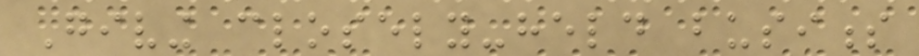Giving closely-held business
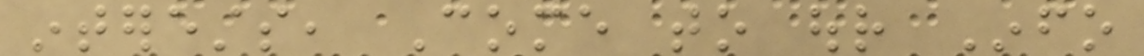interests, Come to our Info
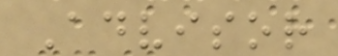Advisor
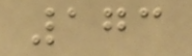173
